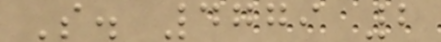S. 4779 2
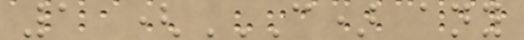1 (C) ANY
